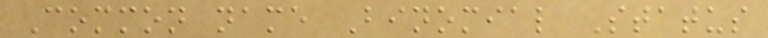Common name Binomial Status
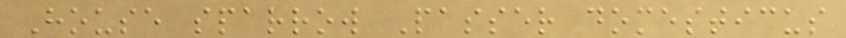House sparrow Passer domesticus
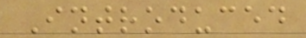Introduced
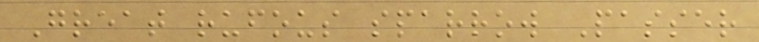Great rufous sparrow Passer
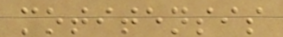motitensis
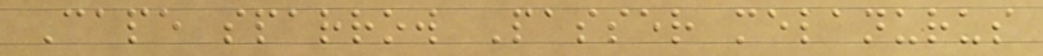Cape sparrow Passer melanurus
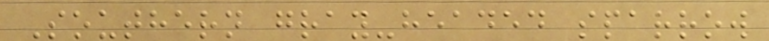Southern gray-headed sparrow
